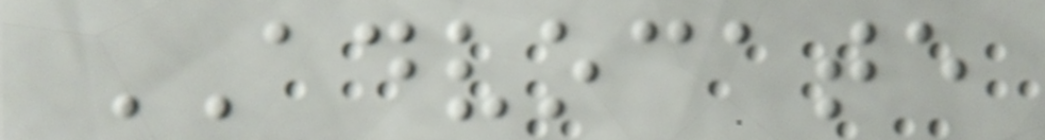ADVOCATE
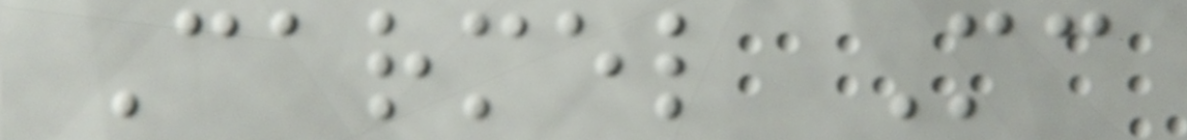Carmel Mc
